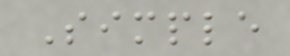Simple
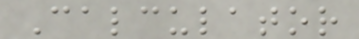Calculator
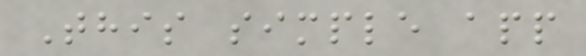This simple app
